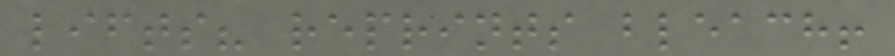lifts? reprints bleach!
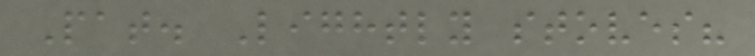Pat. Lightly stoves?
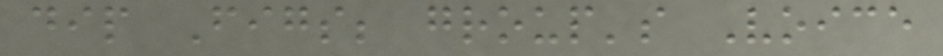dip Figs; group's Voice
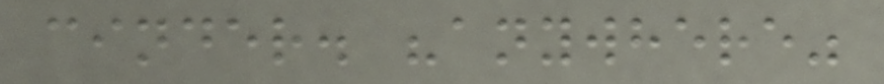cinder. "anywhere"
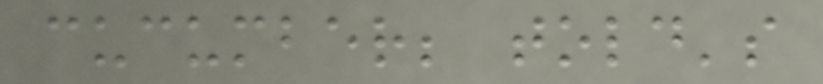cucumber; told's
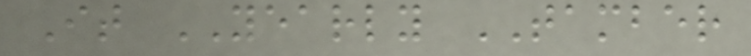It YEARLY TAMBER
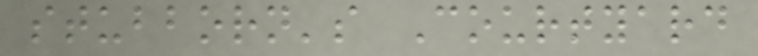stubborn's Courtyard
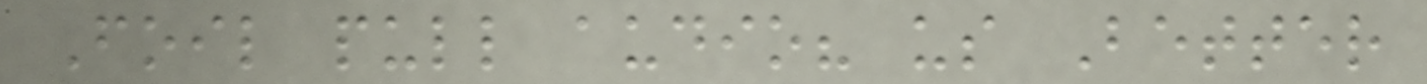Foil pull audio? us Better
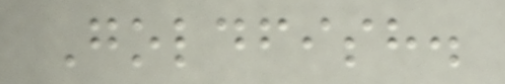Goldfish.
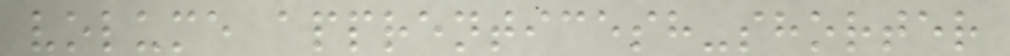volume apprenticesh-shorter
